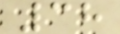38
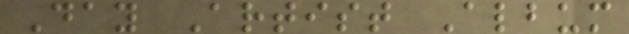Day Artist Album
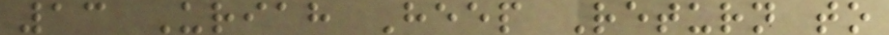13 Uriah Heep Return to
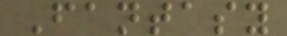Fantasy
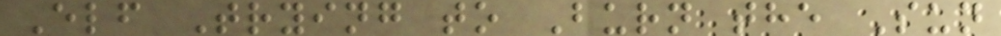Elf Trying to Burn the Sun
